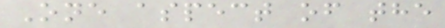One aspect of the
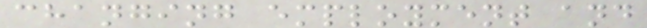changing employment and
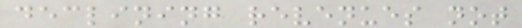declining revenues not
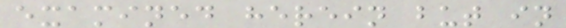examined herein but in
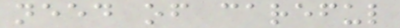need of careful
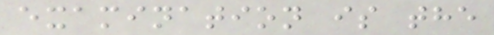examination is the
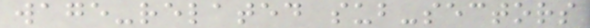wage-related sub-sectors
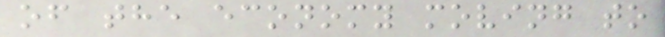of the economy moving to
